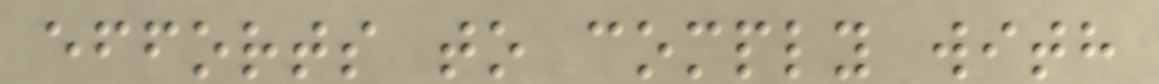efforts to comply with
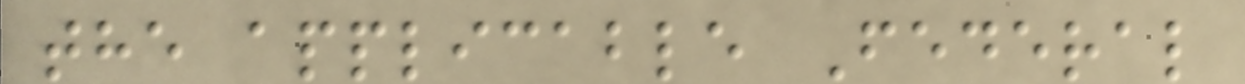the applicable Federal
